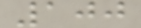100
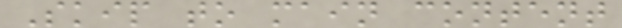Skip to main content
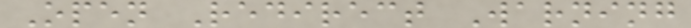Open Redirect Warning
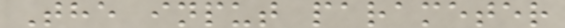The input parameter
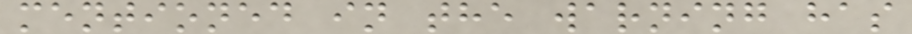mentioned in the warning has
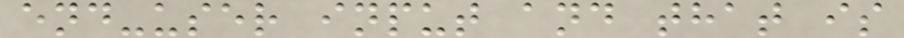end-user input and that is
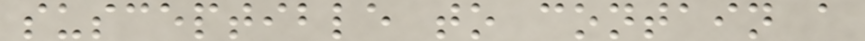susceptible to contain a
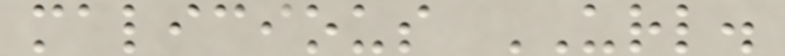malicious URL.
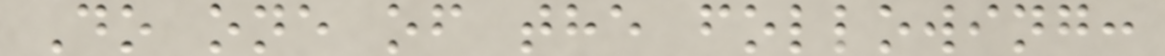Do one of the following:
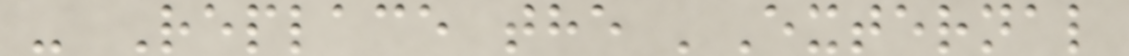- Replace the 'External
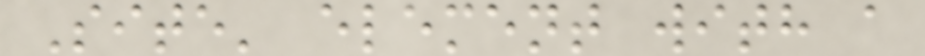Site' element with a
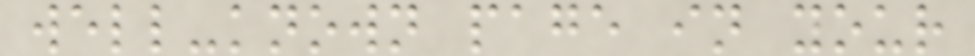well-known page in your
